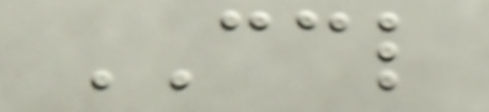CCL
